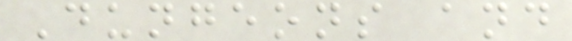Dungeons and
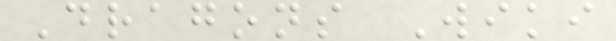Dragons Wiki
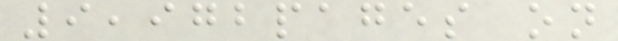9,972pages on
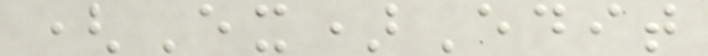(Ex)Edit
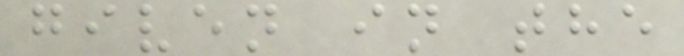given in the
